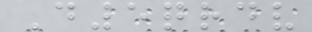D5qrdv
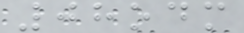08odm
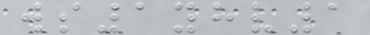ws1yhv1
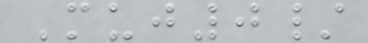Muj0/
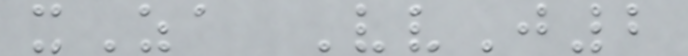xZa VvJ2
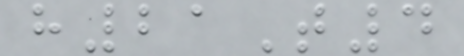h21T4
